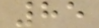85
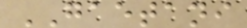GAETANI
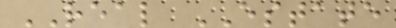REAL ESTATE
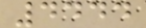4444
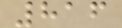816
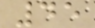45
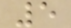5
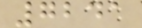7241
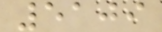5109
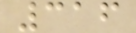316
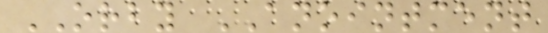ORBY ANOINTMENT
